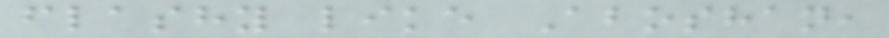flashy like Aboshan,
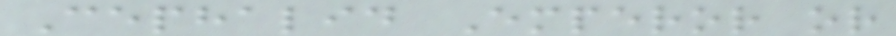Cephalid Emperor or
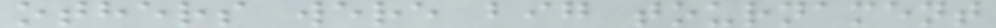others were big tournament
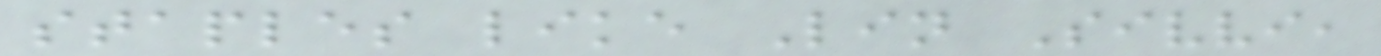staples like Lin Sivvi,
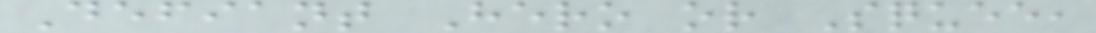Defiant Hero or Squee,
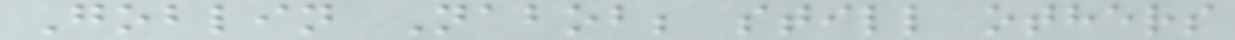Goblin Nabob; still others
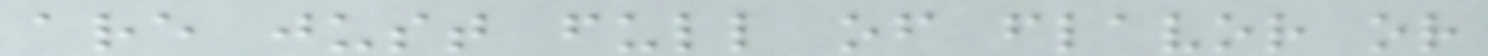are just full of flavor or
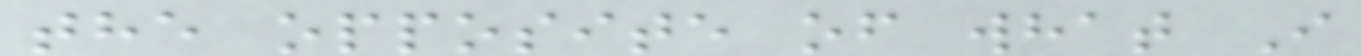the opposite of what I
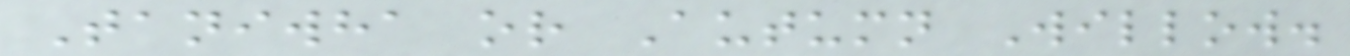Taniwha or Autumn Willow.
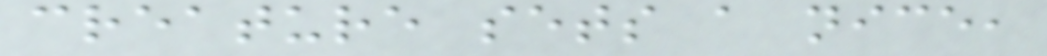creature sets a nice,
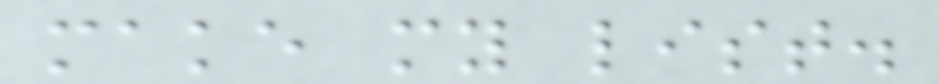make my list.
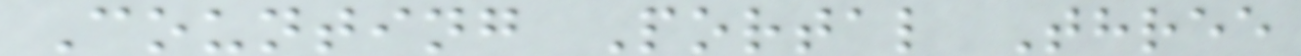Counting Portal Three
